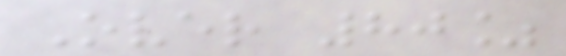Over 80%
